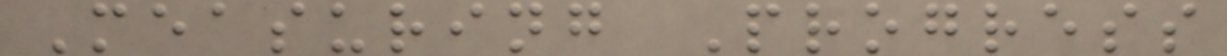Measuring Progress
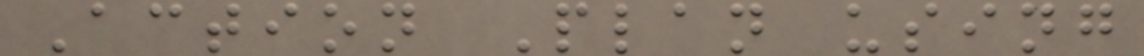Action Plan using
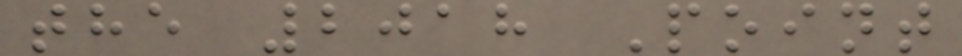the 2018 Point
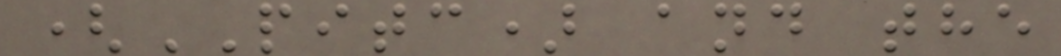(PITC) and the
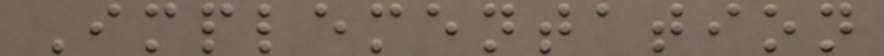Implementation
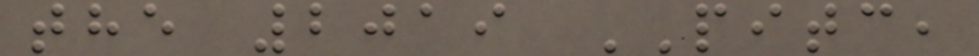the 2019 PITC,
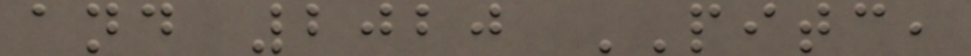and 2020 PITC,
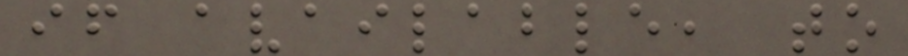if available, to
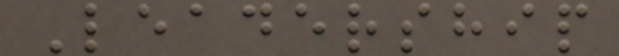Leadership
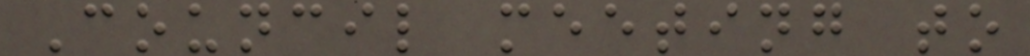Council meeting to
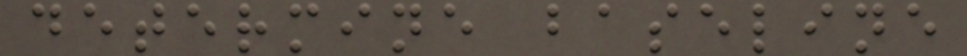determine baseline
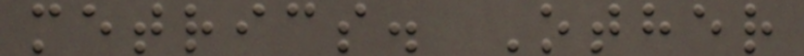metrics. Other
